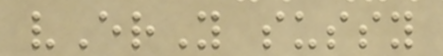vErY sussy
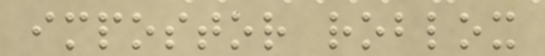impostor roblox
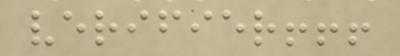verifier!!!
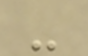-
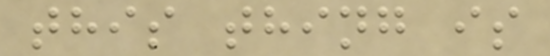this thing is
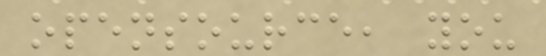opensource, you
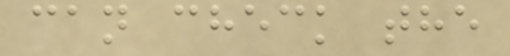can check the
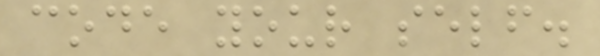code your self.
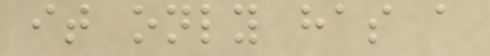it only has a
